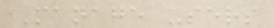Manage users
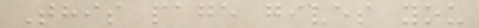This page gives you
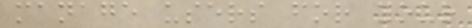manage users for your
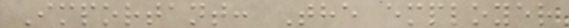Important: The employer
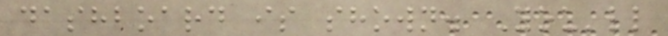dashboard is shown. You'll
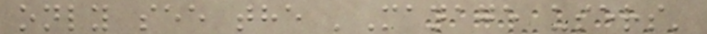only see the 'Manage users'
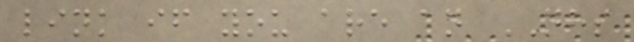link if you are an NHS
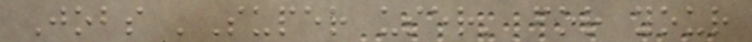Jobs 'Super user' for your
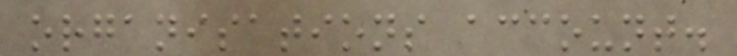organisations account.
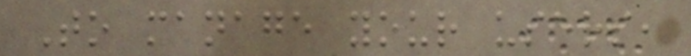To manage your users,
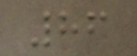86
